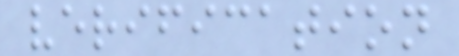verification
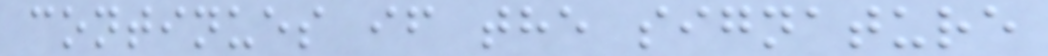continues if the signature
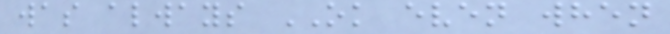was always OK even when
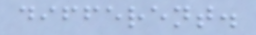different.
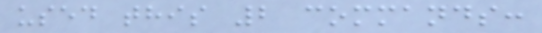used this 2 commands:
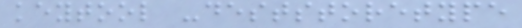keytool -deststoretype
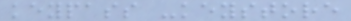keypass -keystore
